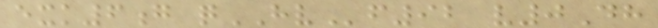exk6g qHVf92 v0Dh
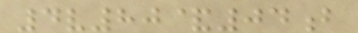4v80&04b
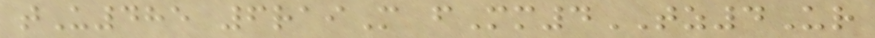tU485 6raiM fMm4TZ4Ur
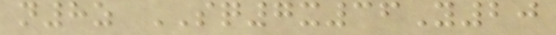n8z SQ7x36Y20
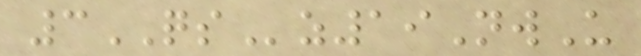3QSz19NwU
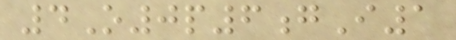4O0p6gI1
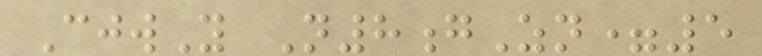CjwY N8gZn=5
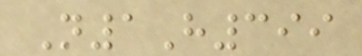N1H399
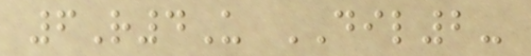6R4U DIL2-
